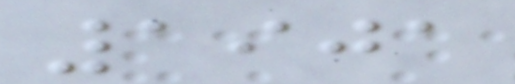1901
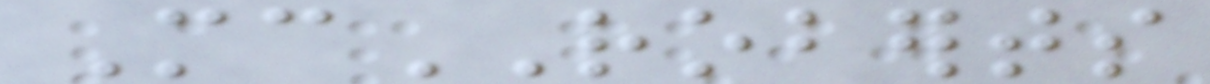McROBERTS
